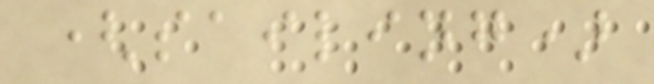(sailing)
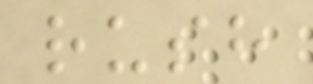rush
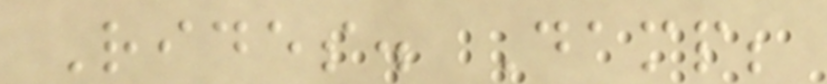Rides. Damp;
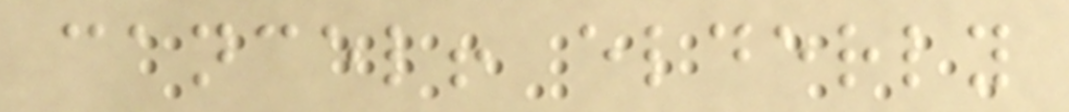cancel! elderly
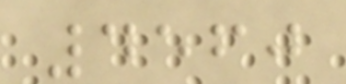4560
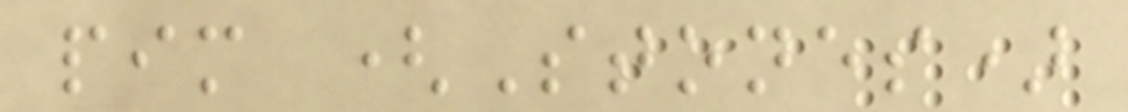pim (Stones)
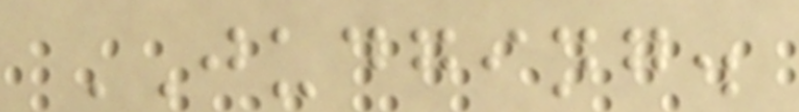JUDGING.
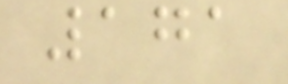171
